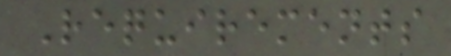Requirements
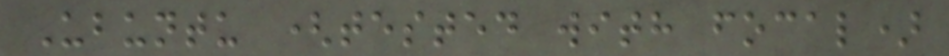Ubuntu (tested with focal)
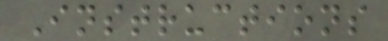Instructions
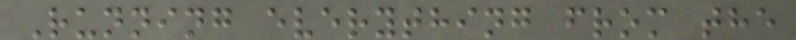Running everything from the
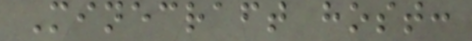Minecraft host:
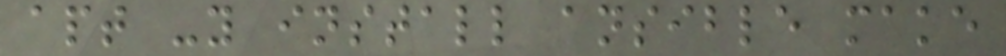apt -y install ansible make
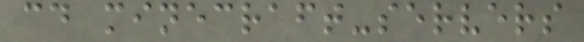cd minecraft-servers
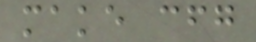make cfg
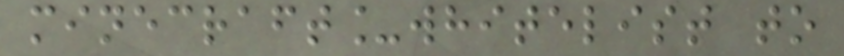minecraft_whitelist to
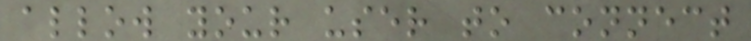allow your user to connect
